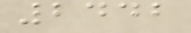2442
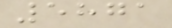5871
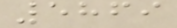5869
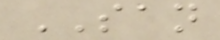SAN
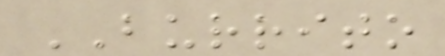BURRITO
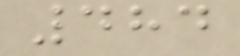484
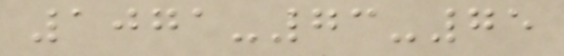1071-73-75
